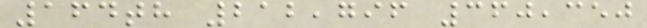164th 212,796 360,350
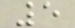5
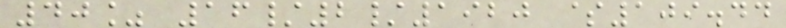40% 16/2/1920 $109.44
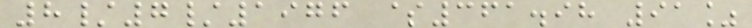8/7/1976 $361.98 91%
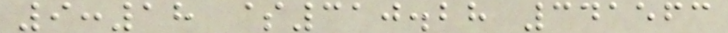9:18 $310.28 341563
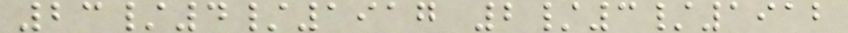23/4/1917 2/3/1912
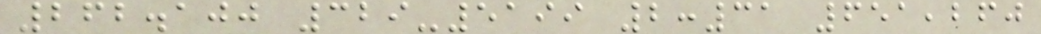262.100 329-5199 2:31 651,260
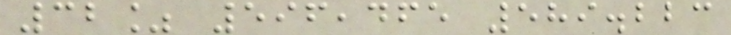32% 596,465 589.223
